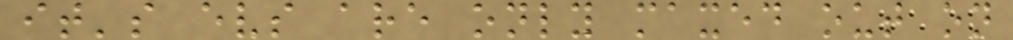it's evs are only maxed out on
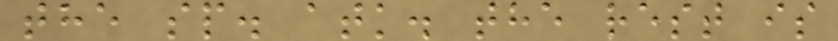the sp. atk. the rest is
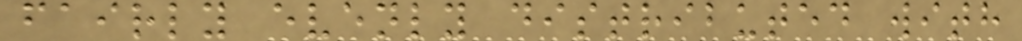fairly evenly distributed with
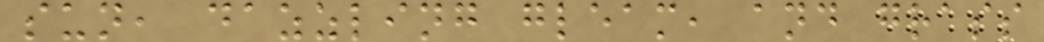sun, dazzling gleam, and grass
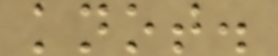knot.
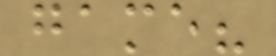game?
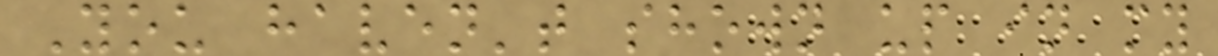You haven't shown up in my
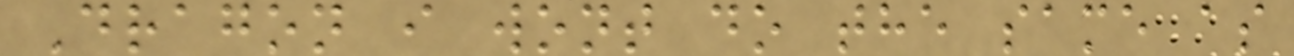Dragon i wont do the same as
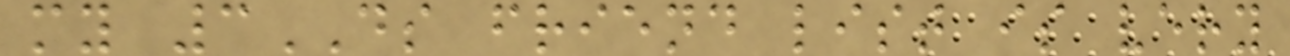my 3DS friend list is very
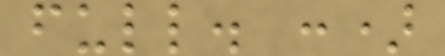full. :)
